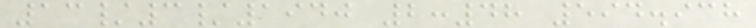13/3/1940 2:48 594.938
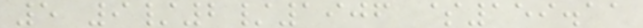5 9/2/1906 $159.11
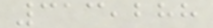313,288
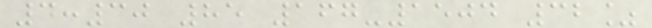4:30 85 167-1504 32%
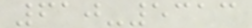610-5313
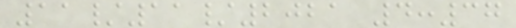11/11/2021 4:37
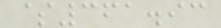$361.93
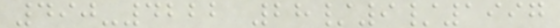490-4222 28/9/1997
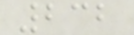232
